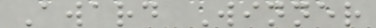Award Winner
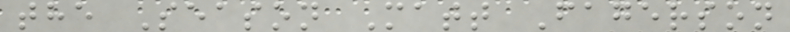the Season Matt Fagerson
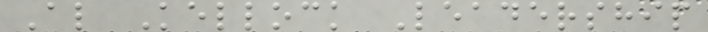Al Kellock Leadership
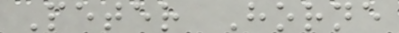Peter Horne
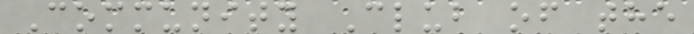Community Club of the
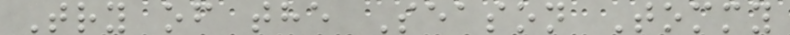Try of the Season Tommy
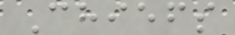Chiefs
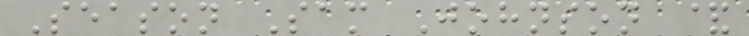Season Sam Johnson &
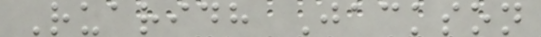Ruaridh Jackson
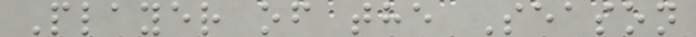Player of the Season
